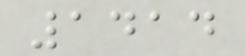1414
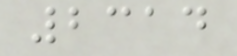2314
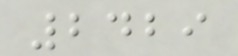2429
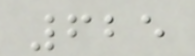625
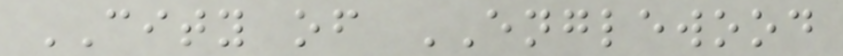CITY of ENGLEWOOD
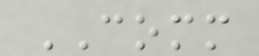COMM
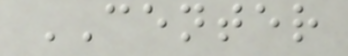CENTER
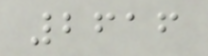2616
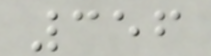356
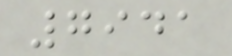7941
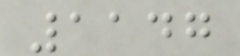1147
